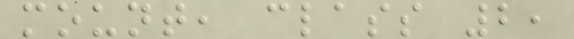mount, class 2,
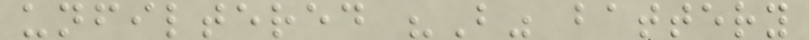unfiltered "B" battery
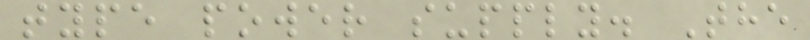type power supply. The
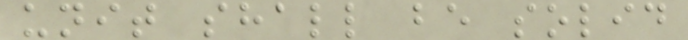unit shall be solid
